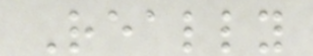Really
